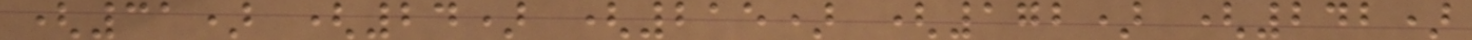(31) (24) (215) (172) (242)
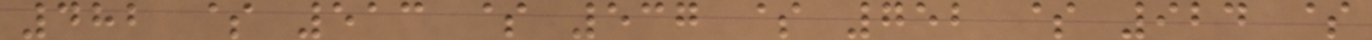482 $ 513 $ 537 $ 752 $ 924 $
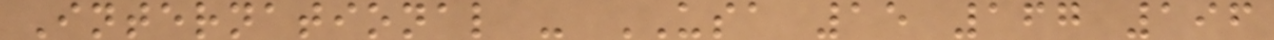International - USA 15 167 196
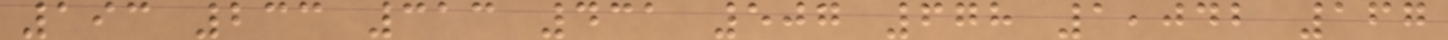193 233 313 431 507 678 1,042 167
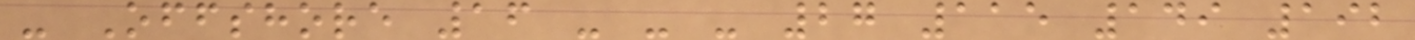- Offshore 16 - - - 27 115 149 192
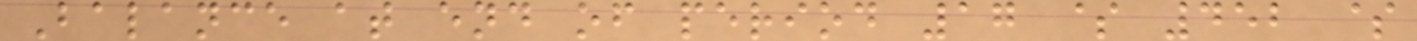Balance at end of period 17 $ 452 $
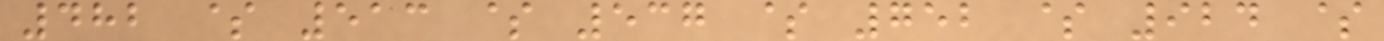482 $ 513 $ 537 $ 752 $ 924 $
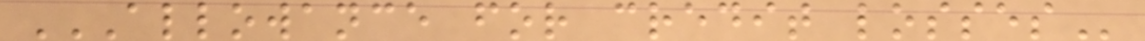ALLOWANCE FOR CREDIT LOSSES
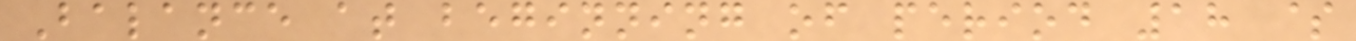Balance at beginning of period 18 $
